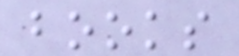books
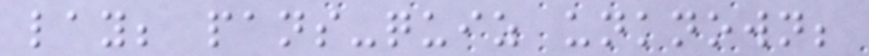lay; pans-quiz unknown;
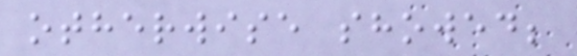otherwise showed;
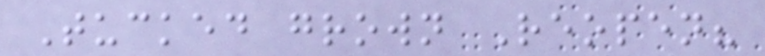Tucked grown Reopen?
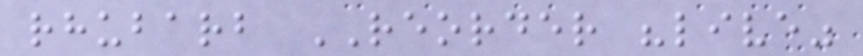rhubarb REORDER "live"
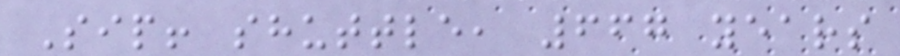Sip! shuttle, 667 years
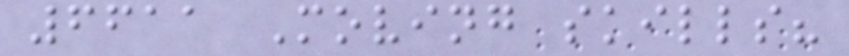6611 Moving skills?
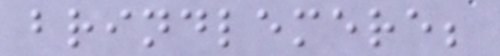brindlemere;
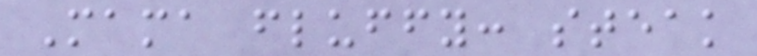Mama fluffy: steak
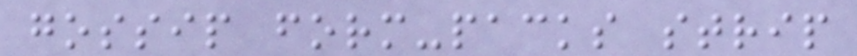gossip form-packs strip
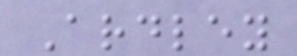Ardley
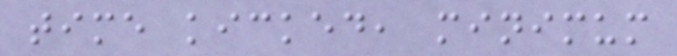time kicked, minimum
